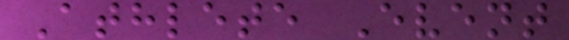Athlete Event
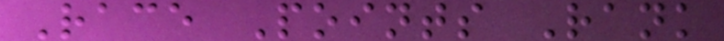Race Points Rank
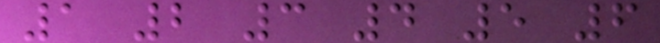1 2 3 4 5 6
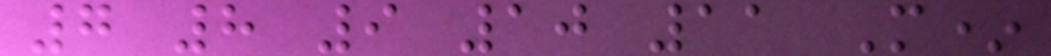7 8 9 10 11 M*
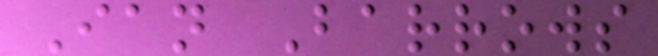Ian Barrows
